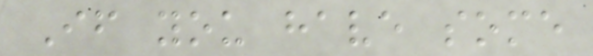If you have some
